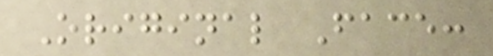Original Face:
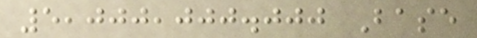5,000,000.000 Base
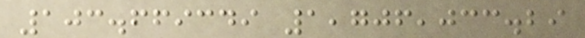103.669349 1,706,033.29
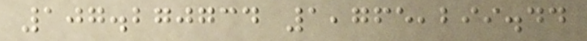107.270734 1,765,299.44
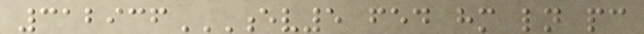312936EV5 FED HM LN PC
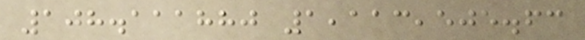108.111880 1,113,505.63
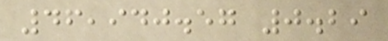46,940.57 0.29
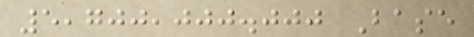5,700,000.000 Base
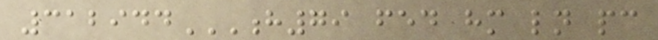312944H79 FED HM LN PC
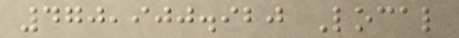470,900.920 Local
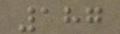187
